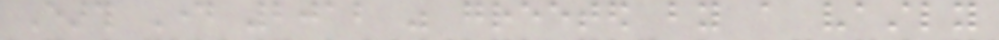Earth Day 2012 was greeted by a vastly
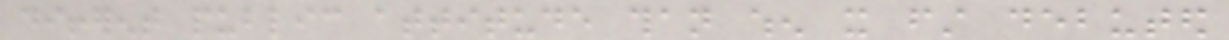different public attitude than when it first debuted
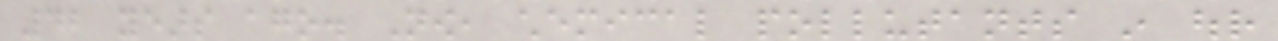42 years ago. Now, chemical pollutants in our
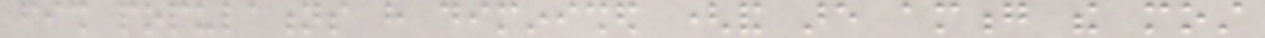fish populations have diminished (and are among the most
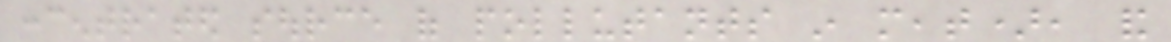concentrated source of pollutants in meat), and
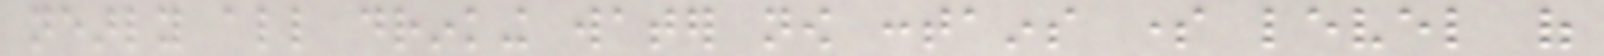nearly all drinking water now contains some level of
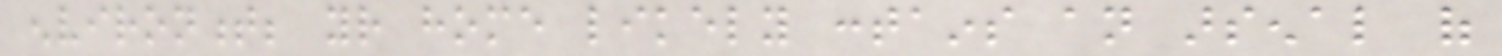environment; your home likely contains an arsenal of
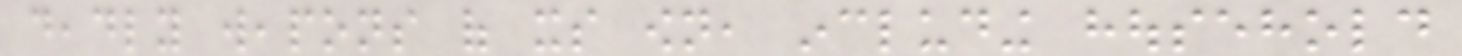deadly weapons of its own, including household
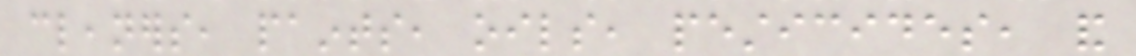cleaners, paints, oils, pesticides, and
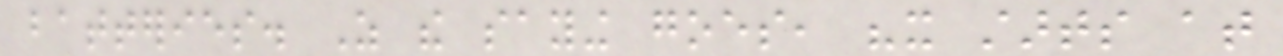batteries. As the saying goes, "it starts at
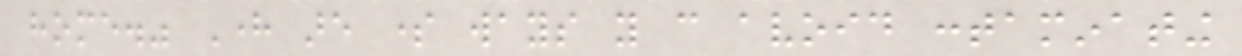home." Here are some ways you can avoid contaminating
